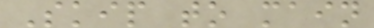Skip to main
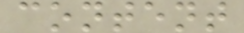content
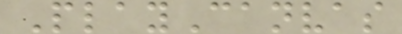PlayCanvas
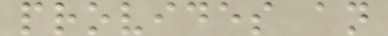provides an
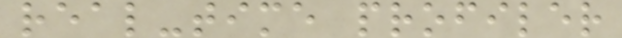real-time profiler
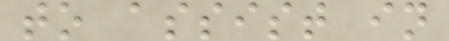to assist in
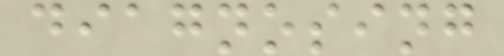diagnosing
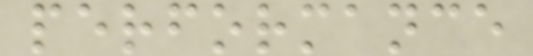performance
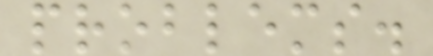problems.
